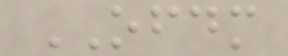OFDM
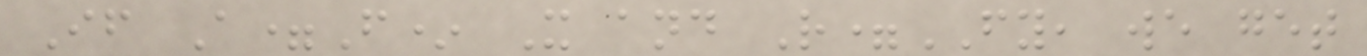If A=F* X and R=FY, we get
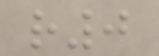r0
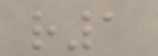r1
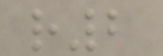r2
